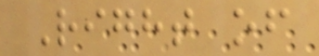Right of
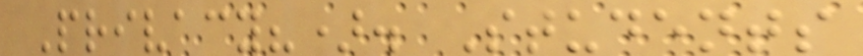Privacy?). Students
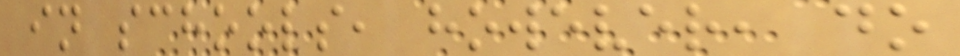in schools, however, do
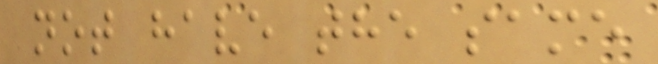not have the same
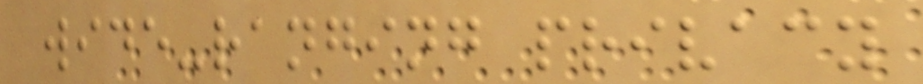wide-ranging privacy
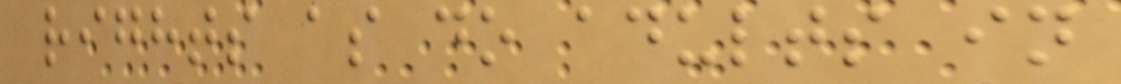rights as do adults in
